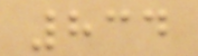834
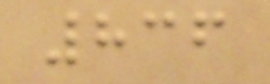836
